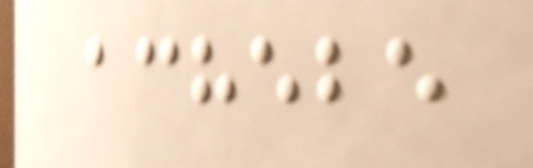achebe
